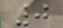0
